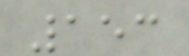153
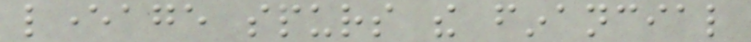leverage spurs the financial
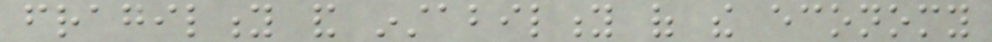fragility and instability of the economy
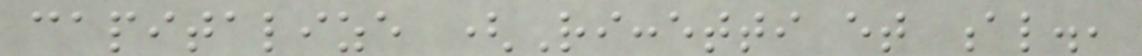capitalize (Riccetti et al.,
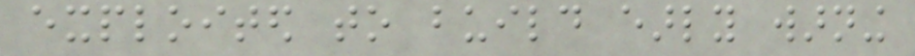exploited to build early warning
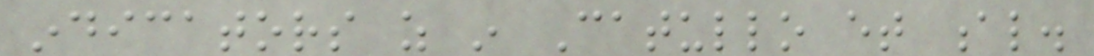indicators as in Catullo et al.
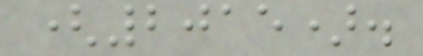(2015).
